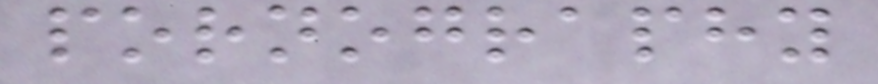pornography
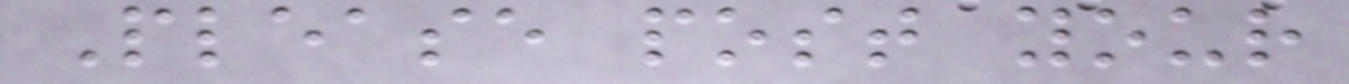Please post your
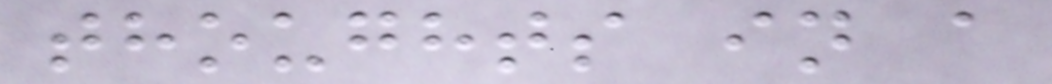thoughts in a
